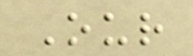Our
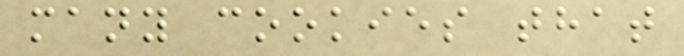many cookies that
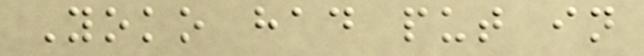Yoko had put in
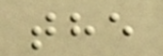the
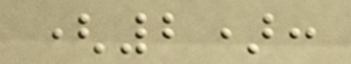(2):
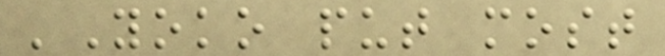'Yoko put most
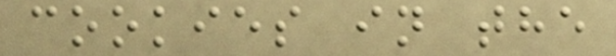cookies in the
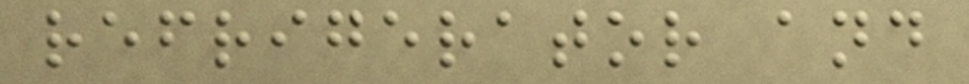refrigerator and
